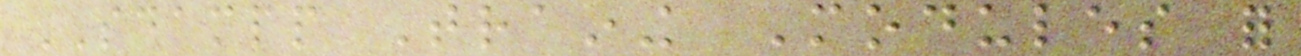SDAMPP Training Modules for
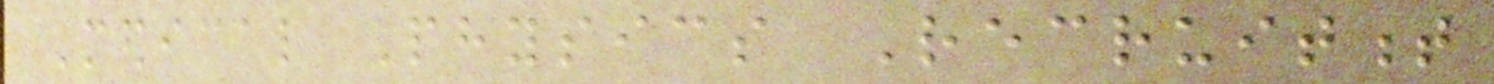Medical Physics Recruitment
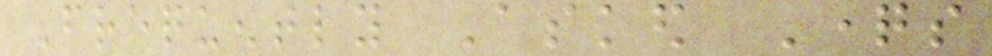Frequently Asked Questions
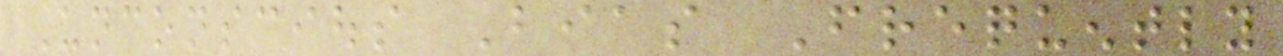Unconscious Bias Frequently
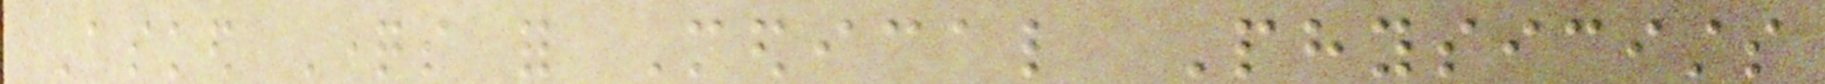Asked Questions for Medical Physicists
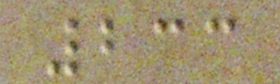233
